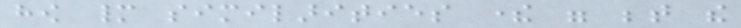how many similarities there were between the
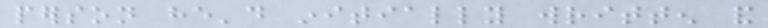person he'd initially written and
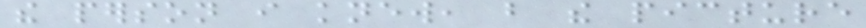the person i knew, but the picture
